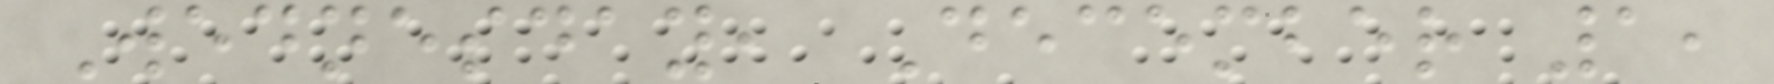Wednesday, December 1,
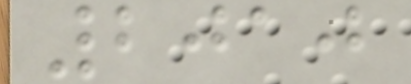2010
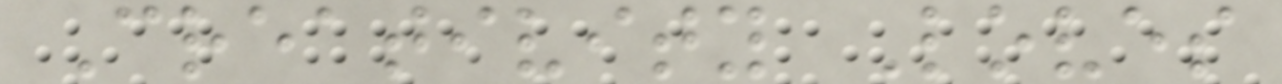Creativity Loves
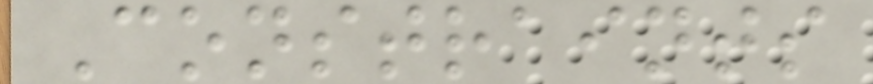Constraints
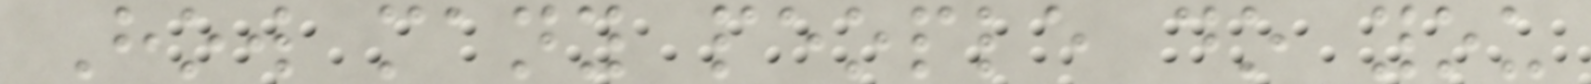How many people do you
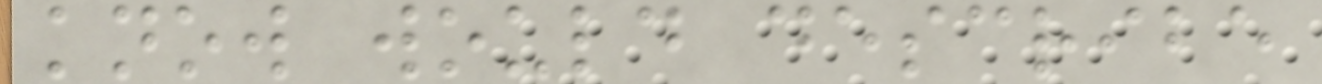know would describe
